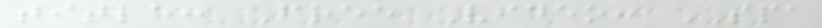title: Free Video: SPA
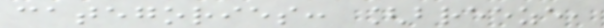categories: [breeze,
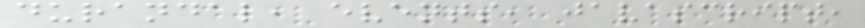durandal, events, javascript,
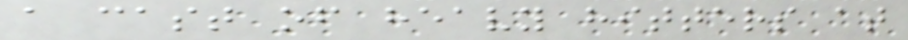a cast of heavy hitters at
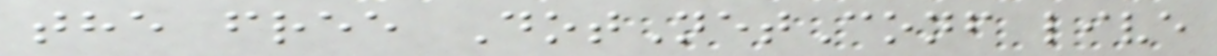the free DotNetConf live
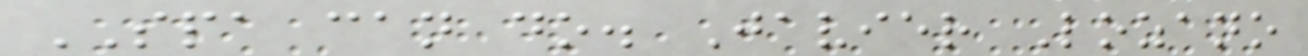SPA can do. Javier Lozano
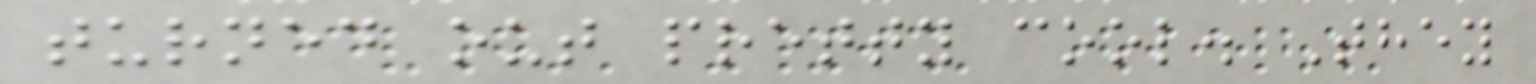turned out pretty cool. They
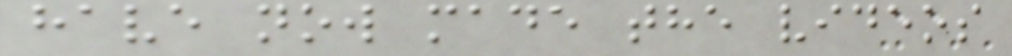have now made the videos
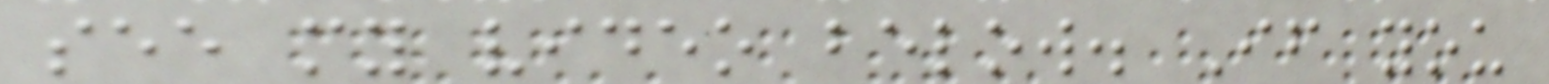see my video below. If you
